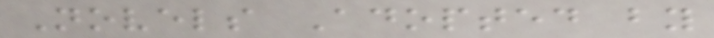Novels Adopted by
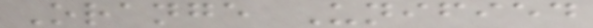Orange Unified
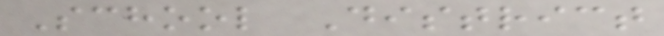School District
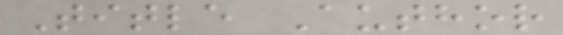Title Author
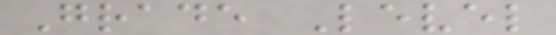Grade Level
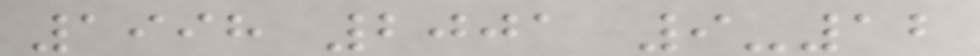1998 2001 9-12
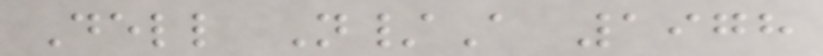Dell N/A 1978
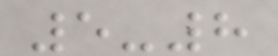5-8
